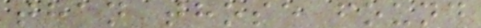than those found
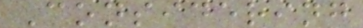Considering
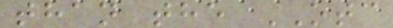than the OTC
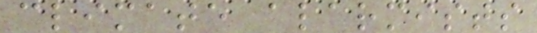climate alarmists
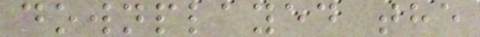downplayed the
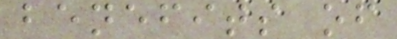benefits of
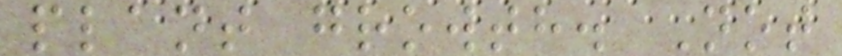plant growth. Not
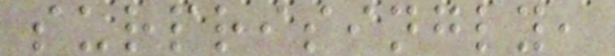surprisingly,
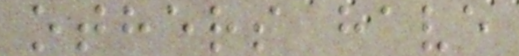others have
